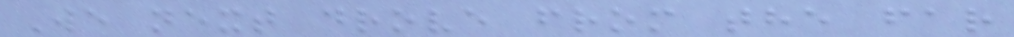We next drove from the far
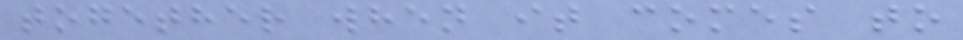together when it comes to
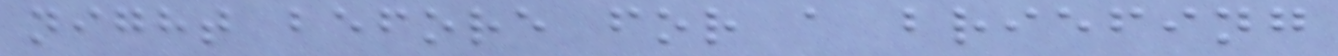night before for a briefing
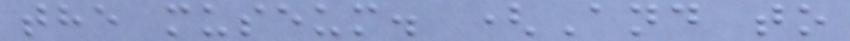the museum. (And to
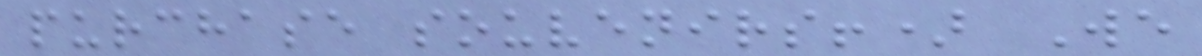purchase souvenirs!) We
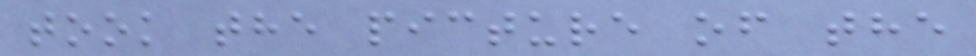took the picture of the
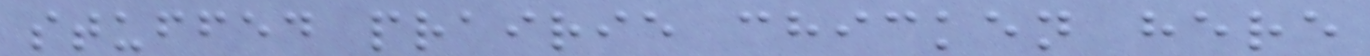stuffed prairie chicken here
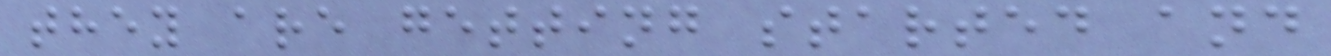they are getting started and
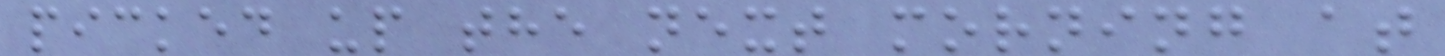picked up the next morning at
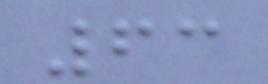63
